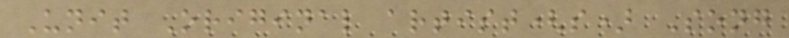Unit Original artist(s) Song
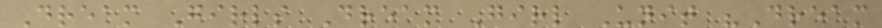Dream Girls Dream Girl Unit "Dream
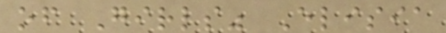of Girls" Elisia
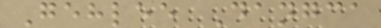Gehlee Dangca
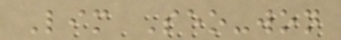Lim Seo-won
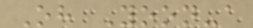Oh Yoon-a
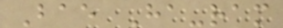Bae Ha-ram
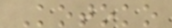Kotoko
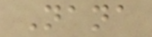Nana
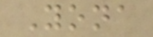Yona
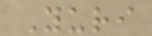Yuri
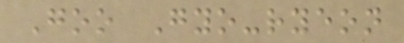Goo Gyo-ryeon
